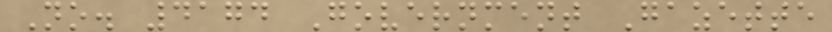No. 4174 Government Gazette
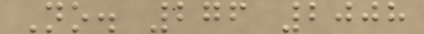No. 276 2008
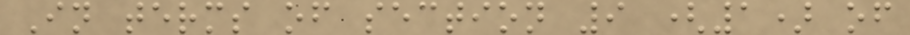In terms of section 9 (1) of
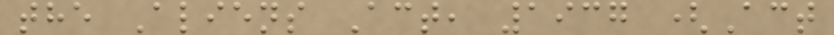the Aliens Act, 1937 (Act
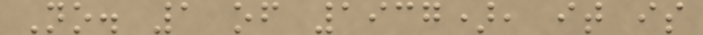No. 1 of 1937), it is
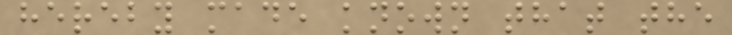hereby made known that the
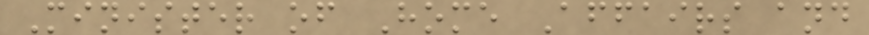Minister of Home Affairs and
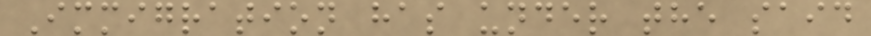Immigration has under the said
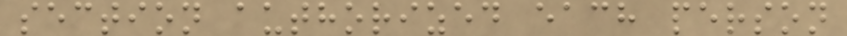section authorized each person
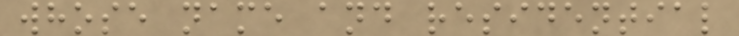whose name and residential
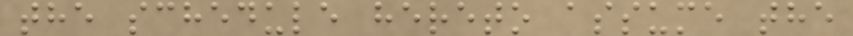the schedule hereto assume the
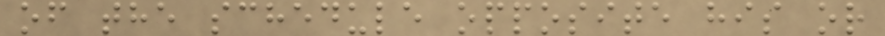of the schedule opposite his or
